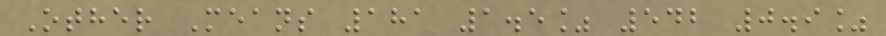Other Means 181 1.5% 542 0.9%
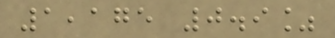1,175 0.9%
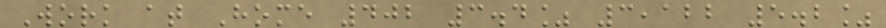Work at Home 402 3.4% 3,122 5.2%
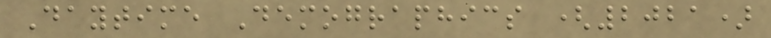Daytime Demographics (2021)
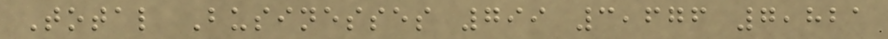Total Businesses 799 3,676 7,821
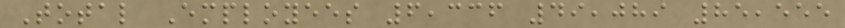Total Employees 6,336 49,089 85,555
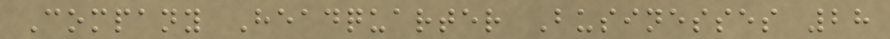Company Headquarter Businesses 28
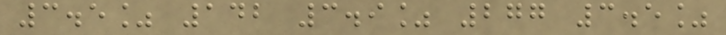3.5% 142 3.9% 277 3.5%
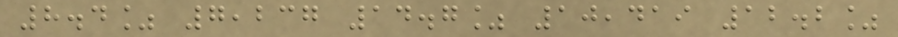8.4% 7,237 14.7% 10,419 12.2%
